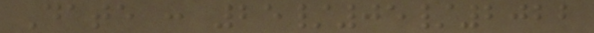Date : 25/05/2022
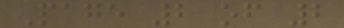Page 2 of 2
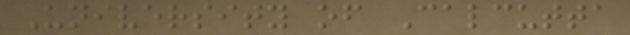University of Calcutta
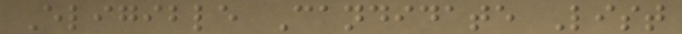Eligible Candidate List
